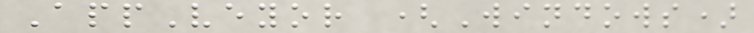AppVeyor (Windows)
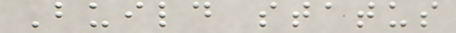Build status
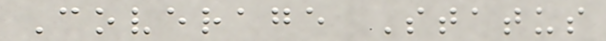Coverage Status
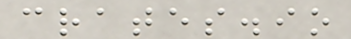crates.io
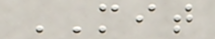MIT
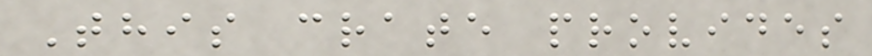This crate provides
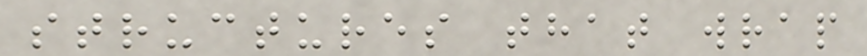structures that wrap
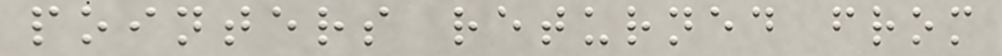pointers returned from
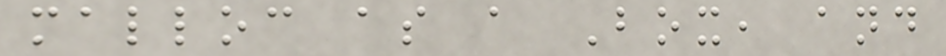malloc as a Box, and
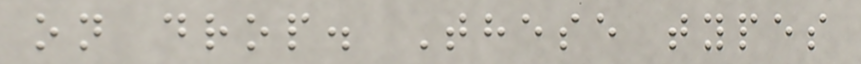on drop. These types
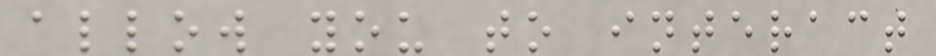allow you to interact
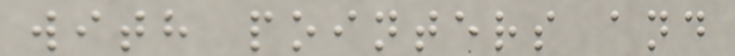with pointers and
